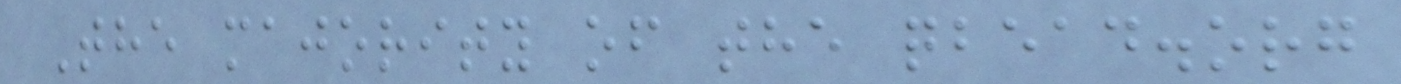The majority of the qbead.org
